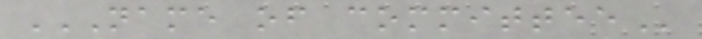NAME OF COMMITTEE
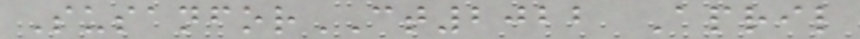SusanforCT2022 April
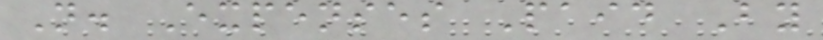N. Expenses Paid By
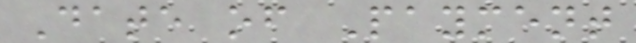Date of Payment
